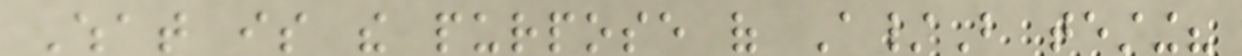What is the purpose of A/B testing?
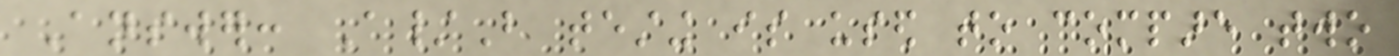Answer: A/B testing is used to compare two
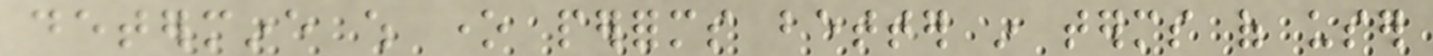determine which one performs better in terms of user
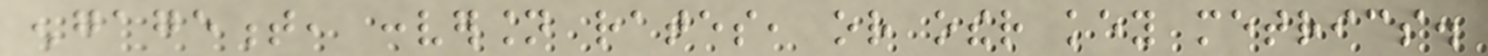engagement, conversion rates, or other key metrics.
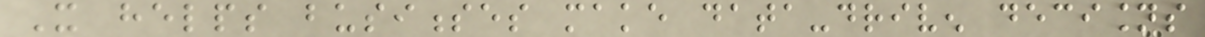It helps businesses make data-driven decisions
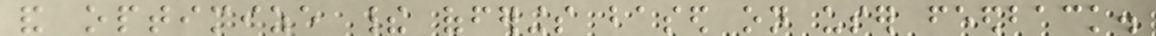and optimize their offerings based on user feedback.
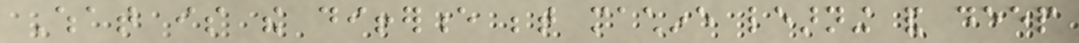What is the difference between machine learning and deep
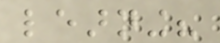learning?
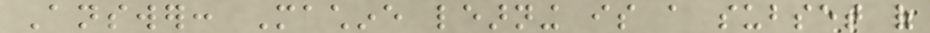Answer: Machine learning is a subset of
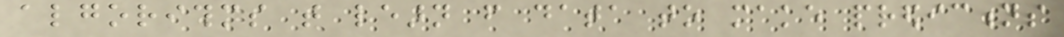algorithms that learn from data to make predictions
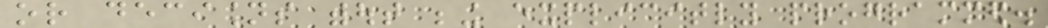or decisions without being explicitly programmed.
